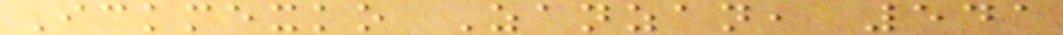Ickmexko Zanzan, 541
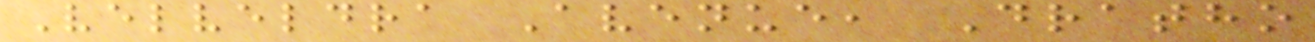Velveldra Avenue, Dratho
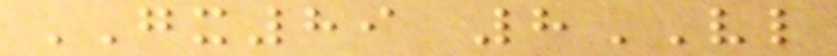GX89 8VL
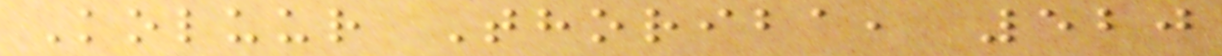Koluur Thoriba, 520
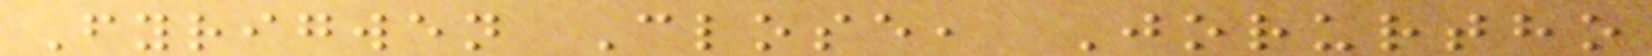Fyrigwen Close, Jorurtho
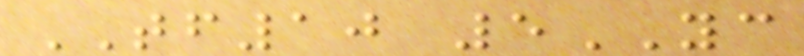TF10 5YC
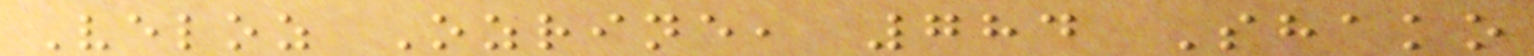Veloz Ozrine, 784 Shako
